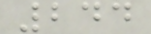244
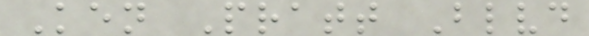Ken Pratt Blvd
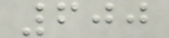600
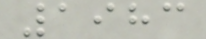1983
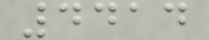4414
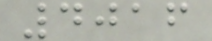4016
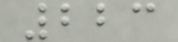223
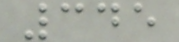345
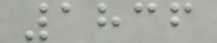1836
